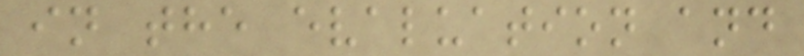in the evaluation and
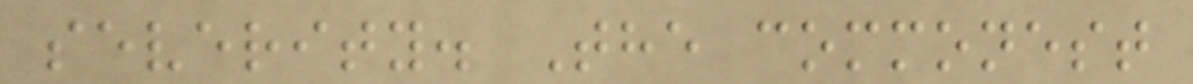severity. The commonest
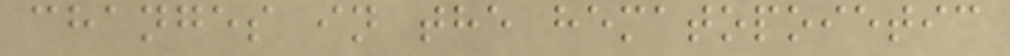changes in the hematopoietic
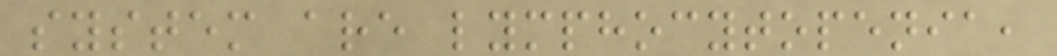system are lymphocytopenia,
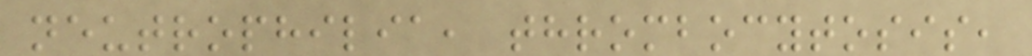neutrophilia, thrombocytosis,
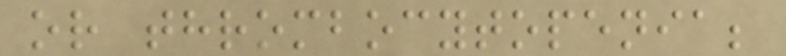or thrombocytopenia;
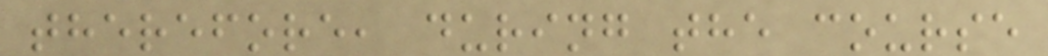therefore, during the course
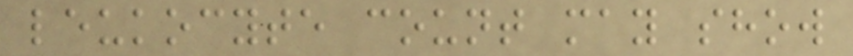leukocyte count may show
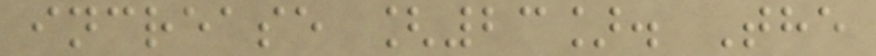increase [23]. The
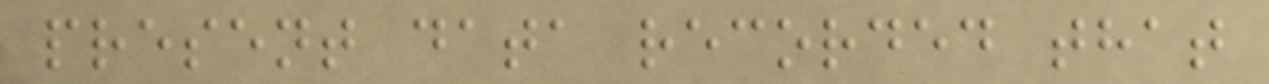present data recorded that
